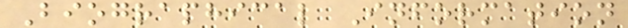Biographical Information
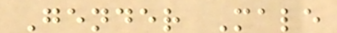Gender Male
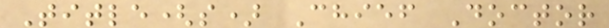Title(s) Chief Doctor
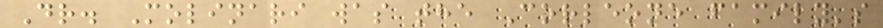Dr. Molinari was the Corleone family's
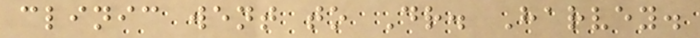clinic went to Dr. Harvey.
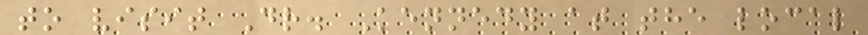to visit Dr. Kennedy at the local
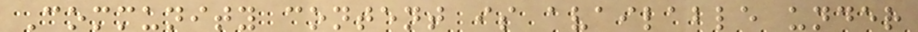Community content is available under
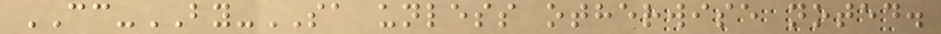CC-BY-SA unless otherwise noted.
